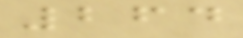264
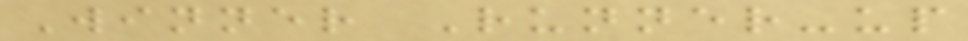Winner Runner-up
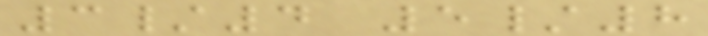3/4 5/8
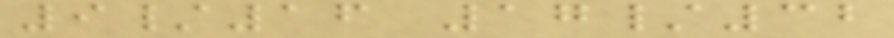9/16 17/32
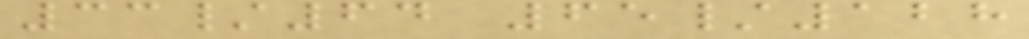33/64 65/128
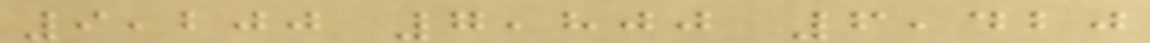9,200 7,800 6,420
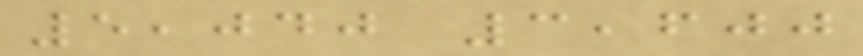5,040 3,600
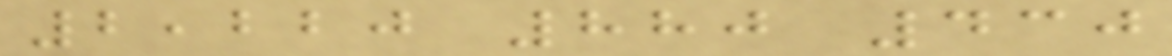2,220 880 430
